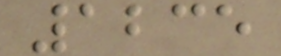1235
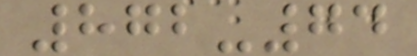872-74
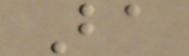Ba
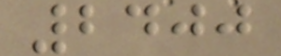2400
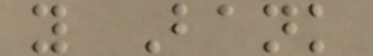y Bank
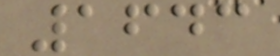1643
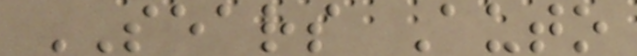SEARS Auto
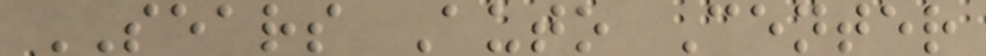SEARS Auto Center
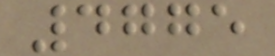4775
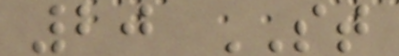20 ST
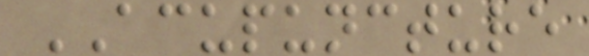ACUPUNCTURE
